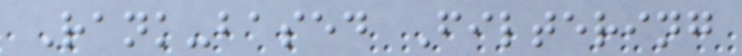Rank-based Filtering
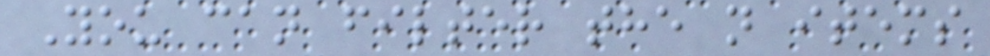You can filter the n items
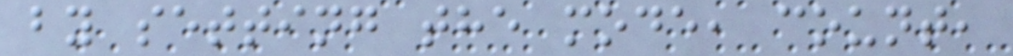by setting the mode, count,
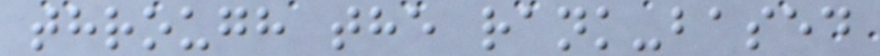through the rank-based
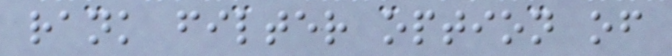rank filter option of
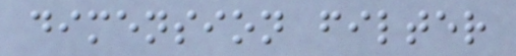dimension filter
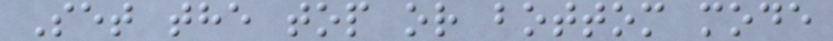Set the top or bottom mode
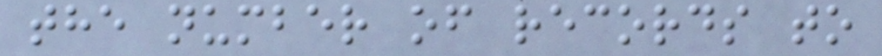the number of records to
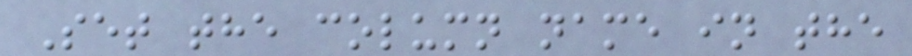Set the column name in the
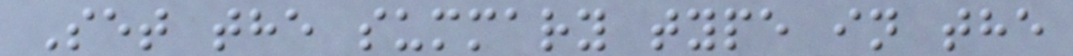Set the summary type in the
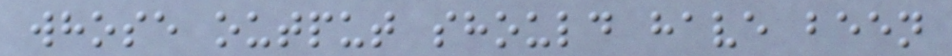whose output should have been
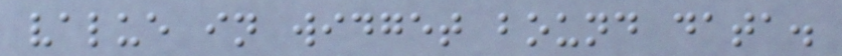value in widget bound data.
